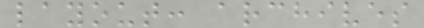layout: archives
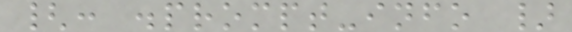{: .prompt-info }
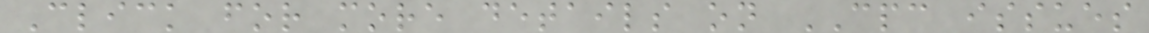Click for more details on CPC issues
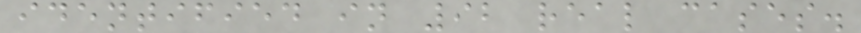identified in 92 real cases.
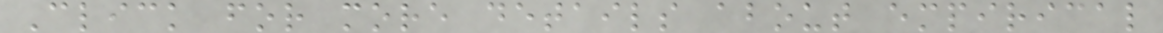Click for more details about empirical
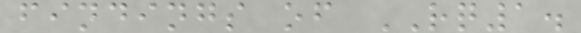findings of RQ1.
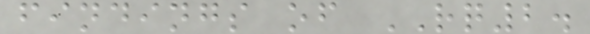findings of RQ2.
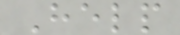Help
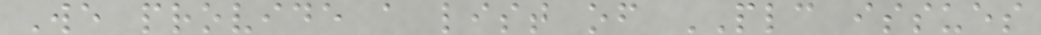We provide a list of PLC issues
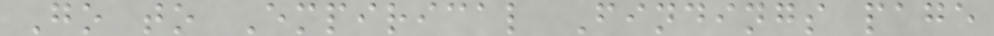Go to Empirical Findings page
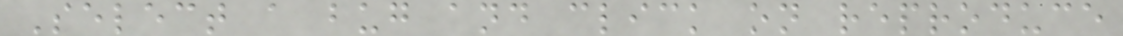Select a bug and click on reproduce
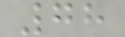78
